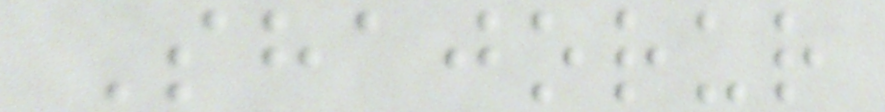Shajorur
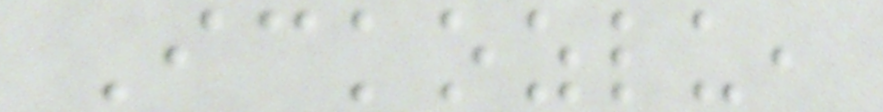Ickozlu,
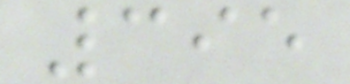395
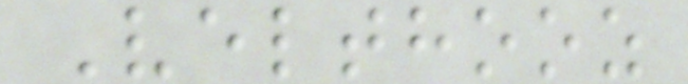Velthooz
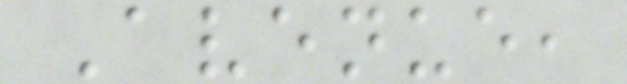Avenue,
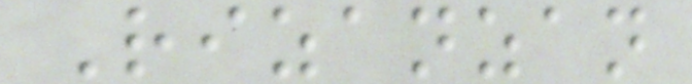Rizanzan
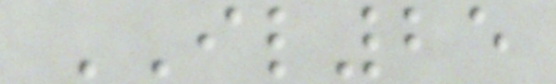IL25
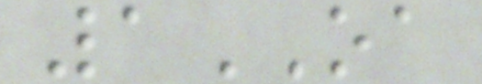1OA
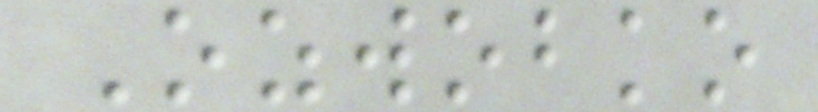Ozwobko
